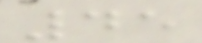45
